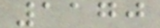1170
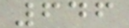646
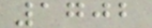1702
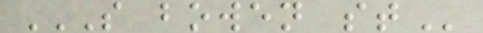S BOWEN ST
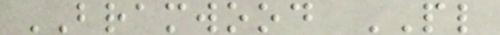BRAMWOOD PL
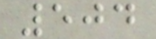504
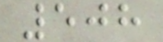508
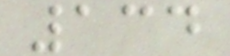134
